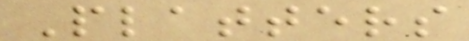Platters
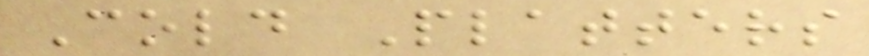Cold Platters
